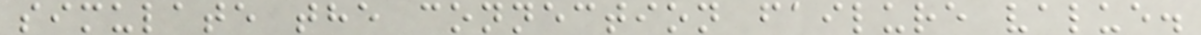simulate the connection failure value.
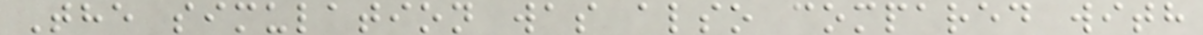The simulation was also compared with
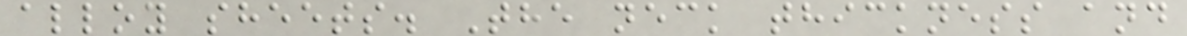alloy sheets. The neck thickness and
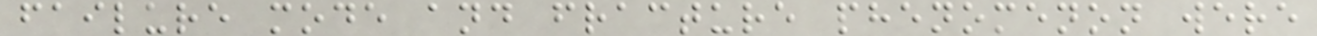failure mode and fracture phenomenon were
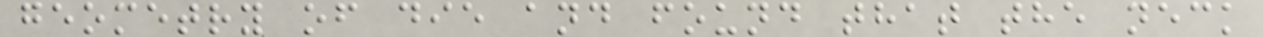geometry of die and found that the neck
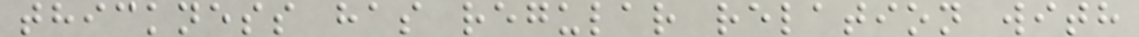thickness has regular relation with
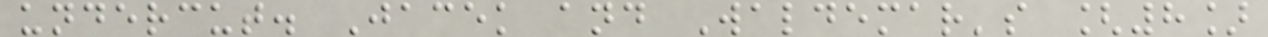undercut. Jacek and Waldemar's [8]
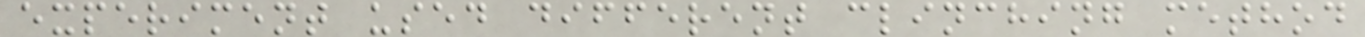experiment used different clinching method
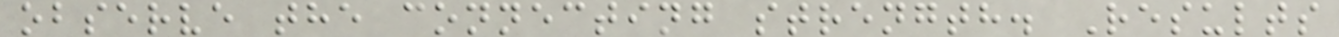observe the connecting strength. Results
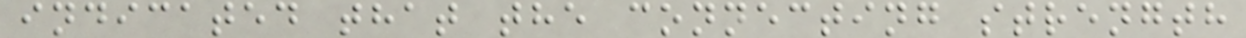indicated that the connecting strength
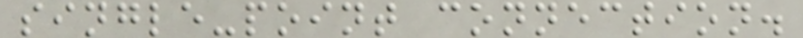single-point connection.
